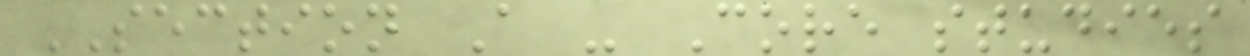SECTION A - Core studies
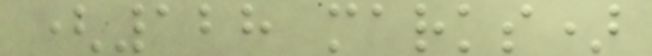(128 marks)
